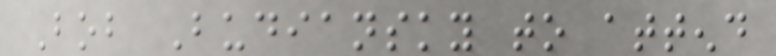Bob Budiansky to attend
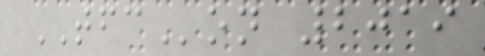TFCon 2019
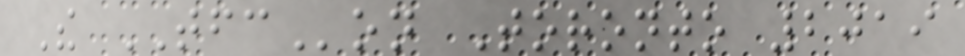The TFCon Toronto 2019
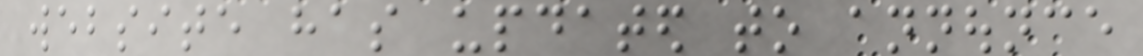website has updated to announce
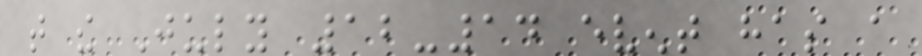that the July 12-14 event has a
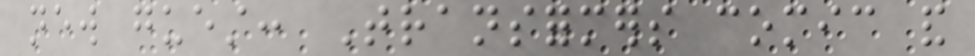new guest: Transformers comic and
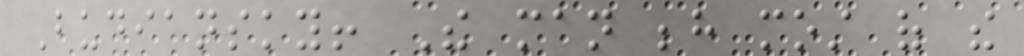Budiansky! The man behind most of the
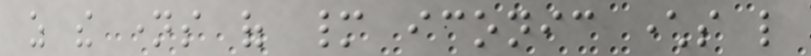as the names of many iconic characters like
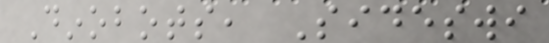Dinobots, Sideswi
